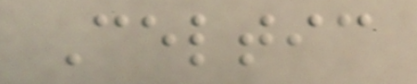Celtic
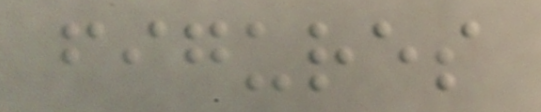figures
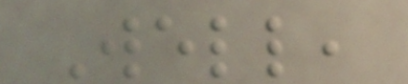Well,
